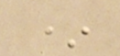*
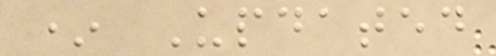* Updated
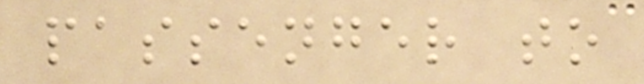passenger to
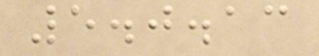5.0.13
